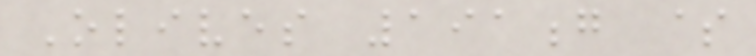Olives 191g $
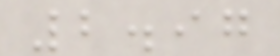2.97
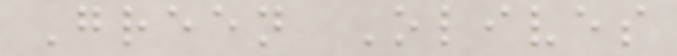Green Olives
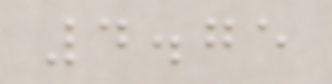4.75
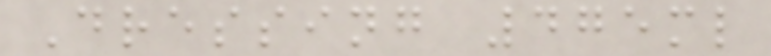Dressing 475ml
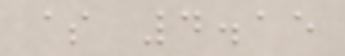$ 4.15
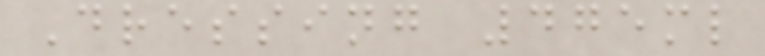Dressing 475ml
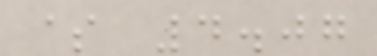$ 4.07
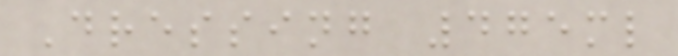Dressing 475ml
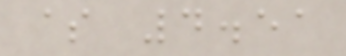$ 4.51
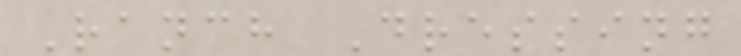Ranch Dressing
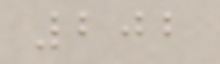202
